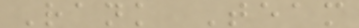Rank Team
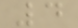4
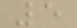5
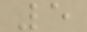5
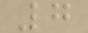7
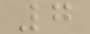7
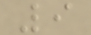9
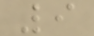9
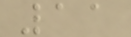11
